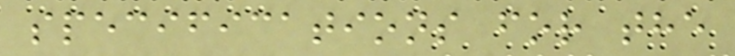specifications for the
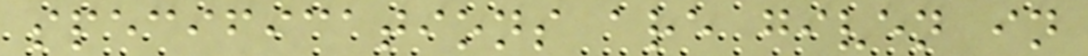specifications are given in
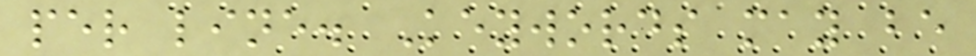per line. Keywords may be
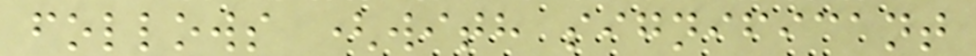follows (with significant
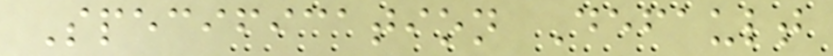Specification Default
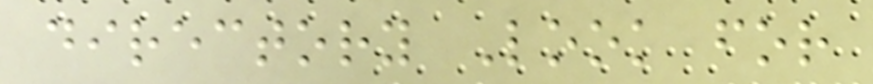directory Look for
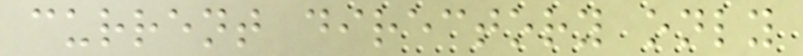current directory only
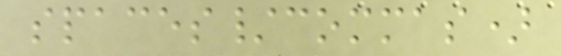spaces/commas)
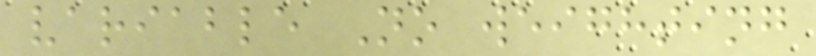variable No weighting
